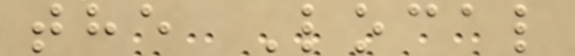the Local
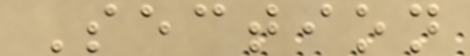Section
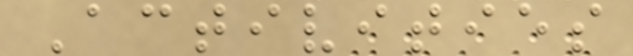Activities
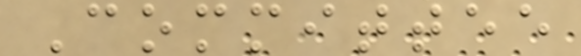Committee
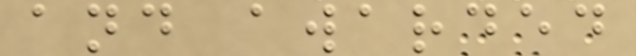and awarded
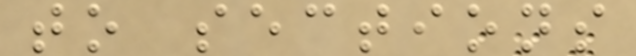to sections
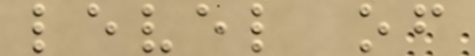level of
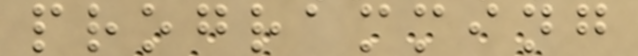programming
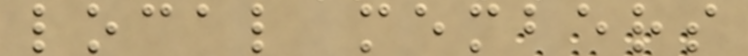local members
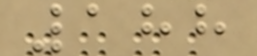188
